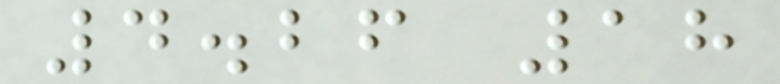4.26 18
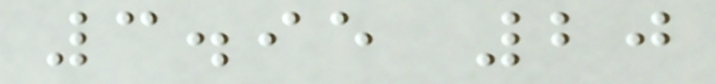3.95 20
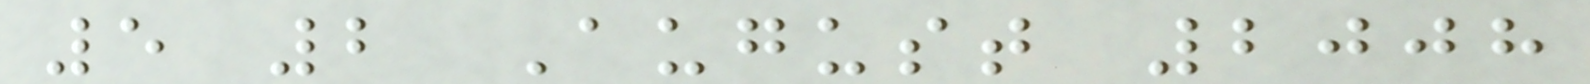5 2 August 2008
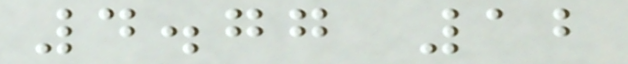4.77 12
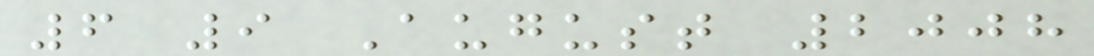6 9 August 2008
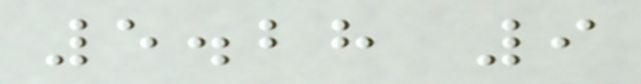5.28 9
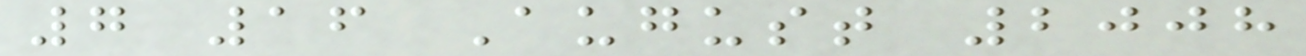7 16 August 2008
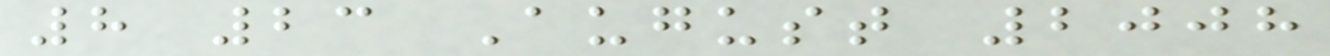8 23 August 2008
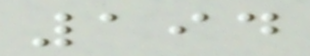194
